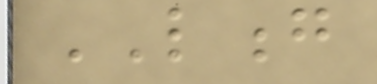LONG
